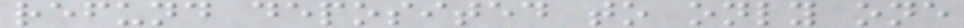refund deposited to only one
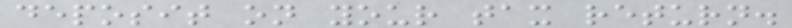deposit on your tax return.
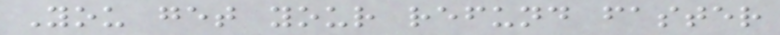You get your refund faster
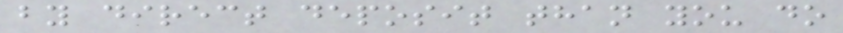by direct deposit than you do
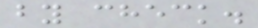by check.
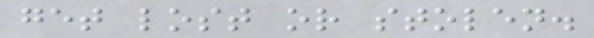get lost or stolen.
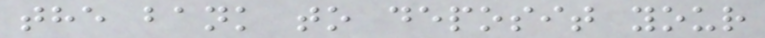the bank to deposit your
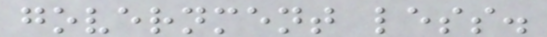government less.
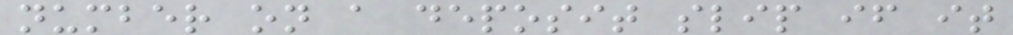number on a deposit slip if it
